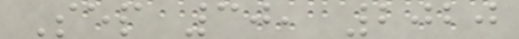Sep 30, 2020
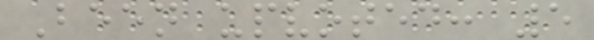Been upvoted: 5
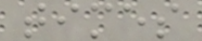times
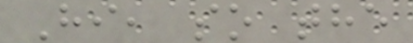Hi, so the
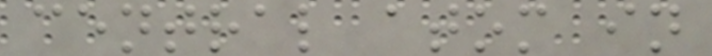central atom in
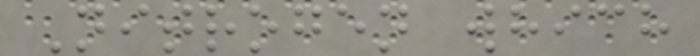Nitrogen which
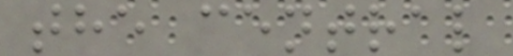the central
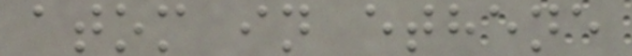atom in ethene
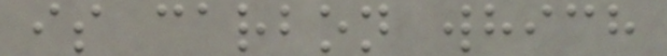is carbon which
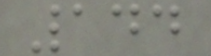144
